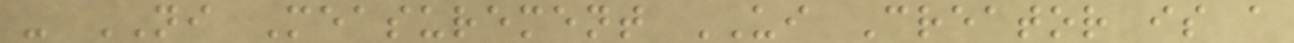- NI Measurement UI Creator is a
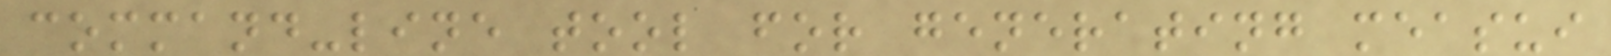command-line tool for generating measui
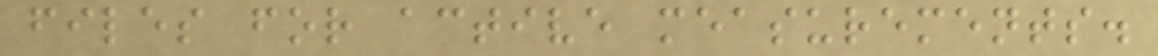files for active measurements.
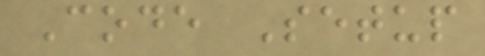Code Setup
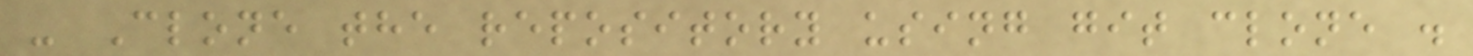- Clone the repository using git clone .
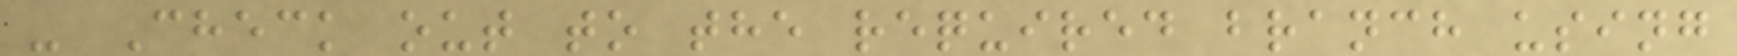- Check out to the required branch using
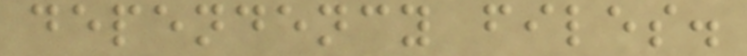dependency files.
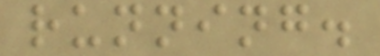running.
